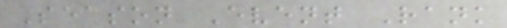Season Event Rank
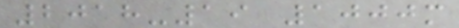2018-19 1000m
